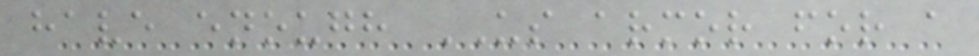have enough US armor for a
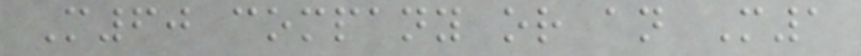M60 company or an M1
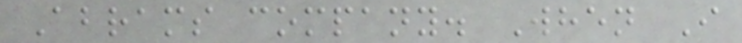Abrams company. When I
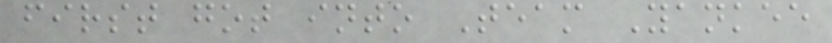first got into Team Yankee
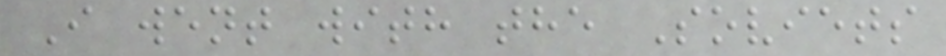I went with the Soviets
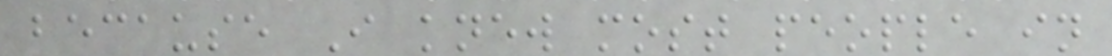because I knew most people in
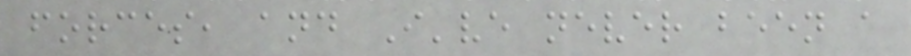forces, and I've never been a
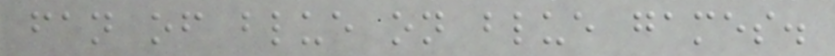fan of blue on blue games.
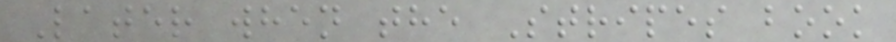Later when the Stripes book
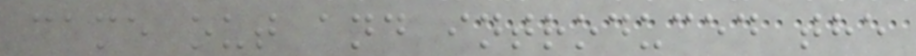came out and introduced the
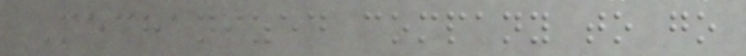Mechanized company to go
